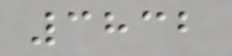3832
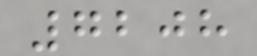7208
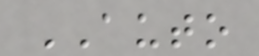AUTO
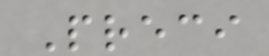Preci
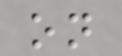on
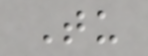Tu
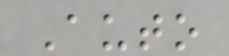Auto
